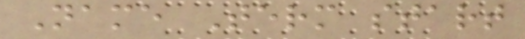Name Term start
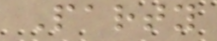Party
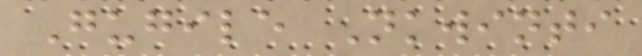Gugile Nkwinti
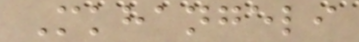Mkhangeli
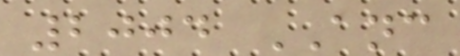2004 ANC
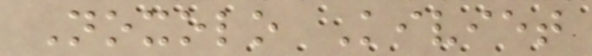Noxolo Kiviet
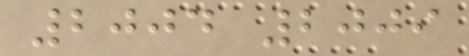2004 2009
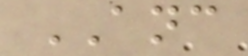ANC
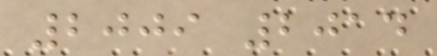2009 2014
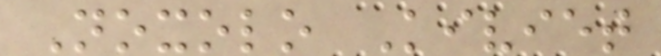Noxolo Kiviet
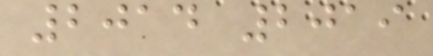2014 2019
